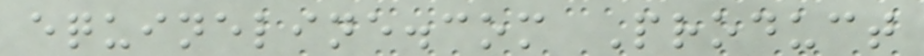equineline.com Product
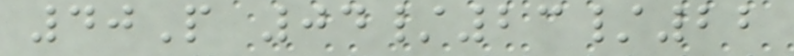40P 04/23/22
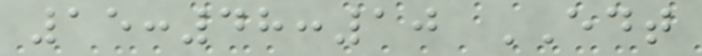15:48:10 EDT
